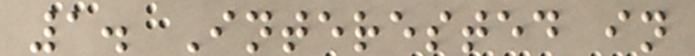1. Interested in
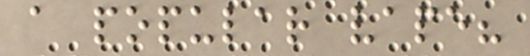a popular vape?
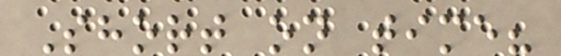Short on time?
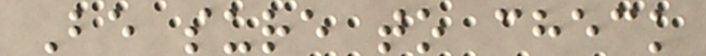Be sure to check
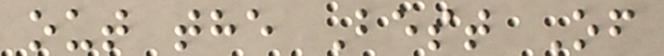out the Best Of
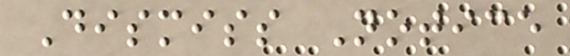Dismiss Notice
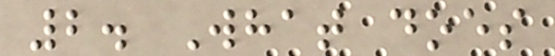2. What does
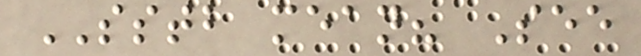SSTB mean? See
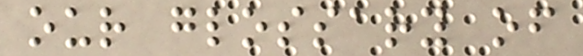our glossary of
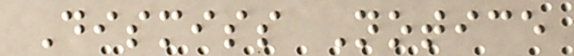Dismiss Notice
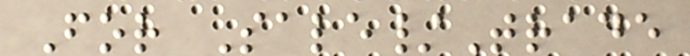For Sale/Trade
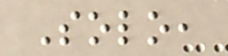Solo,
